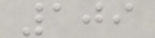109
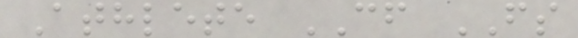Athlete CF FS
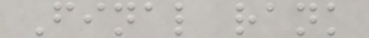Final rank
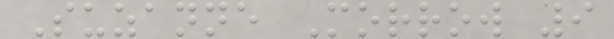Suzanne Morrow 9
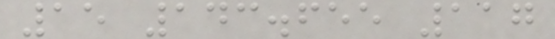15 143.655 117
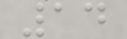14
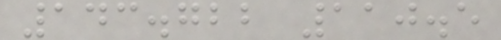143.722 110.5
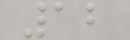12
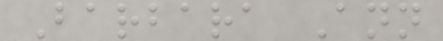Barbara Ann
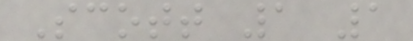Scott 1 1
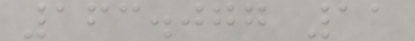163.077 11
